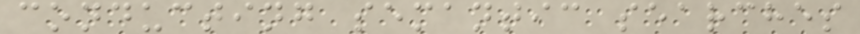conducting semantic searches
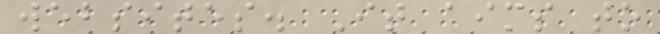websites. It aims to
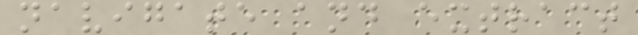navigate and extract
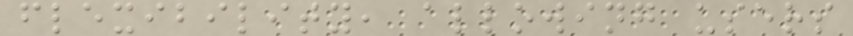flexibility, allowing users
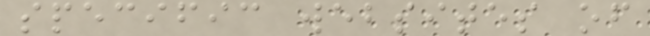specific websites of
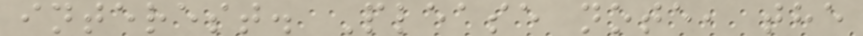interest. Please note, the
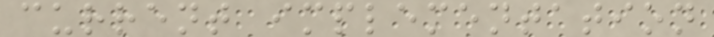current implementation
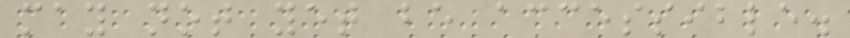may not yet be accessible.
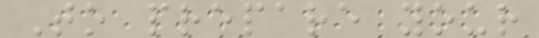To prepare your
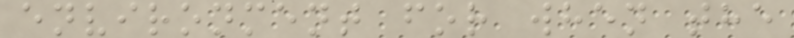environment for when the
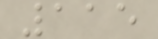115
